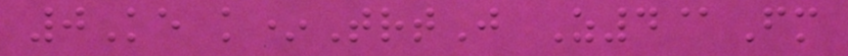0Ke k*TrtJ Z4@Fm
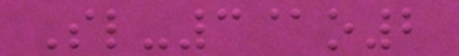Sl-3@o2
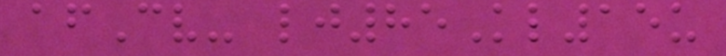afCv- lj85Kl15u
